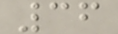36
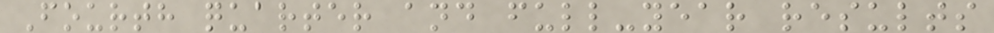Fourth quarter and full-year results
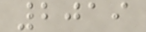2019
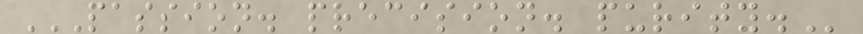PASSION. PRECISION. PURITY.
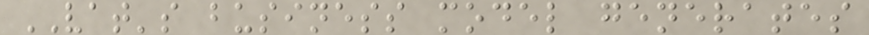VAT's business model generates
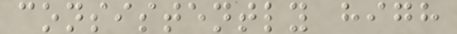consistently high
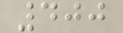400
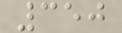350
